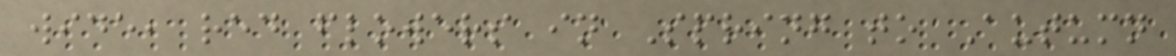wide, red flowers in Spring to Autumn
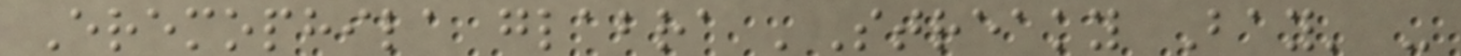Eremophila glabra 'Streaky Bay' -
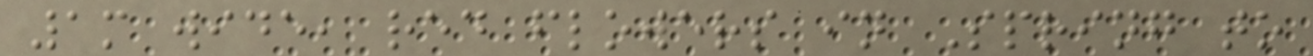1m wide, red flowers in Spring to
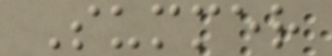Summer
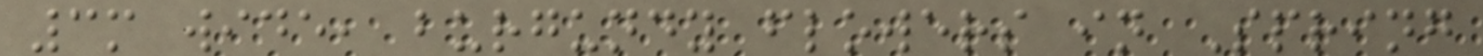3m wide, burgundy flowers in Spring
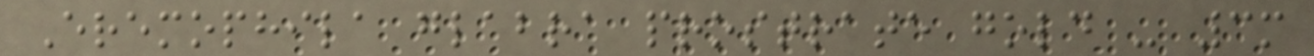Eremophila glabra prostrate gold - 3m
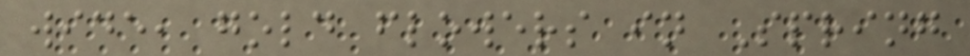wide, gold flowers in Spring
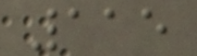115
